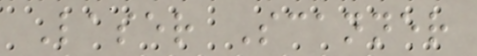Laser Scanner
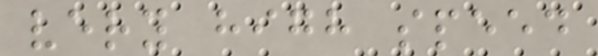very high speed
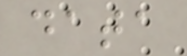data
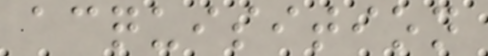acquisition
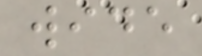wide
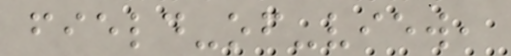field-of-view,
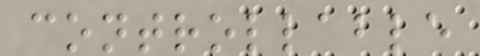controllable
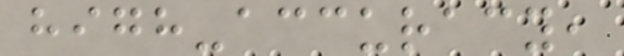high-accuracy,
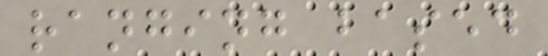ranging based
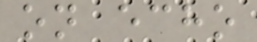on echo
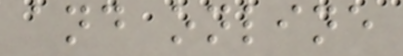and online
